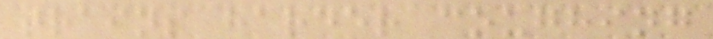trains harder coughing
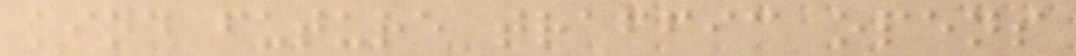kind future traffic opens
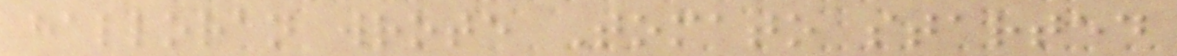halloran wrote Tomato started
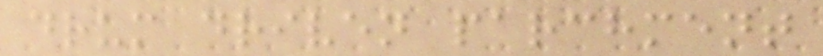drum driven parchment
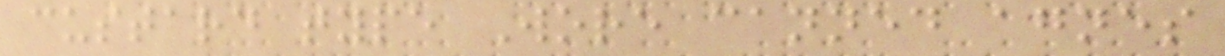custard type Wore canned agnes
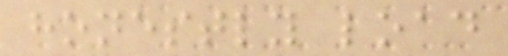honestly load
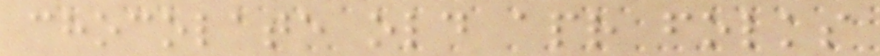chocolate old apr folks
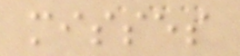misses
